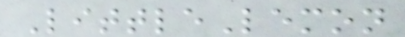LittleLemon
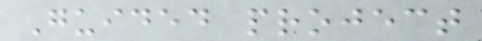Guided project
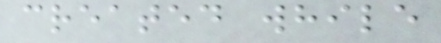created while
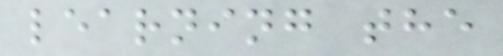learning the
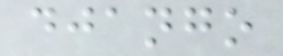django
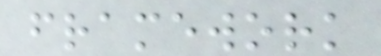framework
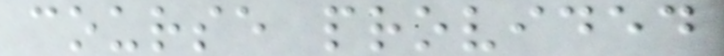course provided
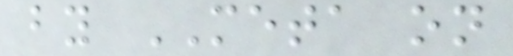by META on
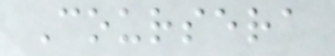Coursera
